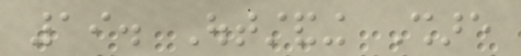19. Outstanding Share
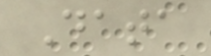Data
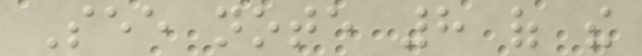See note 8 of the
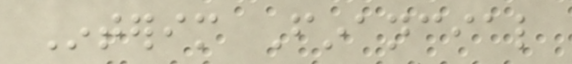Interim Financial
